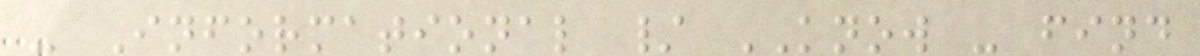- Informational / KNOW - find
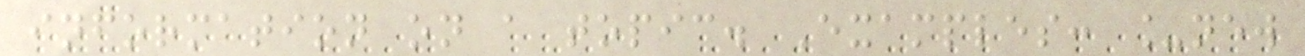information on a topic. Examples: _new
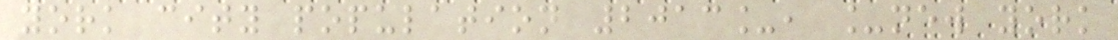york city population 2013_, _new york
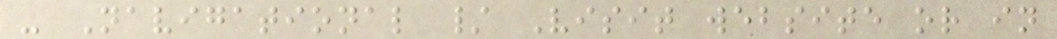- Navigational / Visit website or in
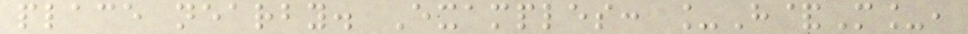place nearby. Examples: _H&M_,
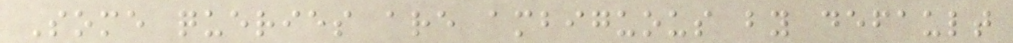Some queries are ambiguous by default
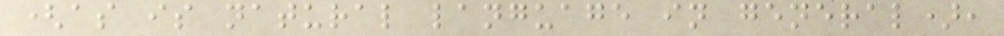(as is natural language in general),
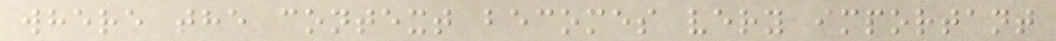where the context becomes very important
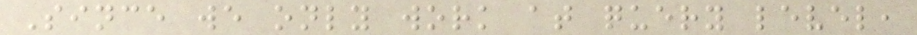Since we only work at query level,
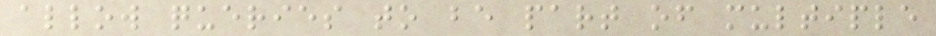allow queries to be part of multiple
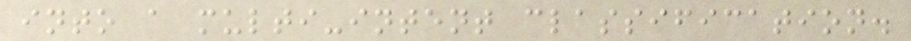into a multi-intent classification.
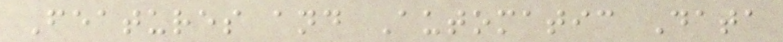Features and Automatic Data
